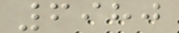6980
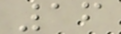16
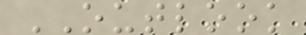OUTLOOK
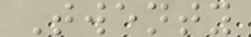Twenty
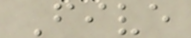Five
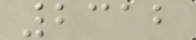2312
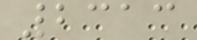2313
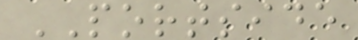PORTSIDE
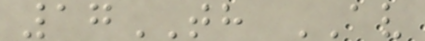17TH AV
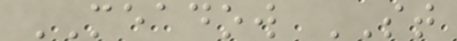MEADOW ST
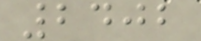2402
